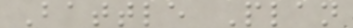Battle Plan
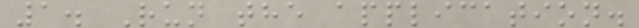1. Run the application.
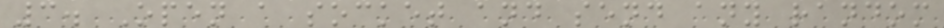3. Open a socket and send any random
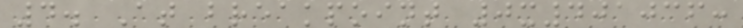4. At breakpoint 0x401036:
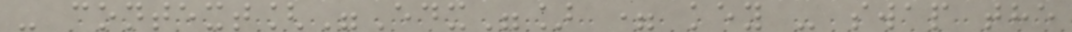- context["Edx"] = key - swap the
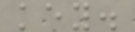key.
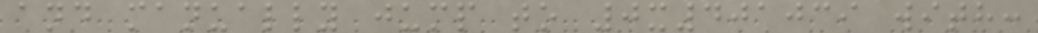and manually jump to 0x401039 with:
